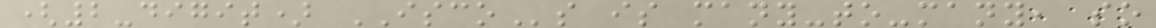(2-digit) ISCOs is many-to-many, so
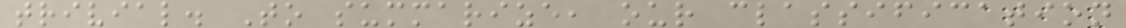trivial. To summarize, our classification
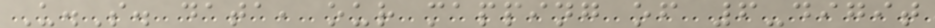U.S. data, our mapping of 6-digit
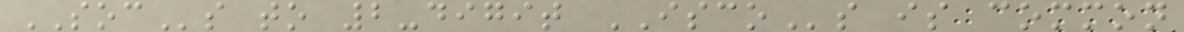SOCs to 2-digit ISCOs is common
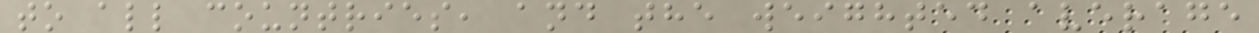to all countries, and the weighted average
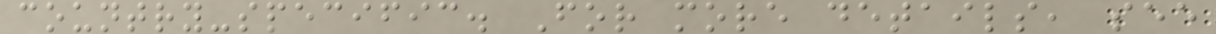country-specific. For more details, see
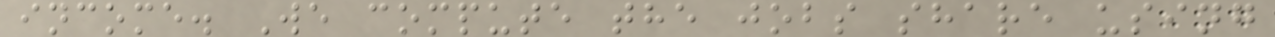income. We compute the jobs share using
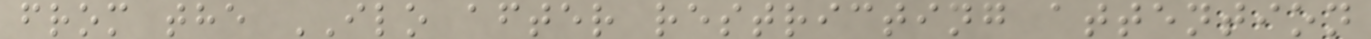from the ILO after restricting attention
